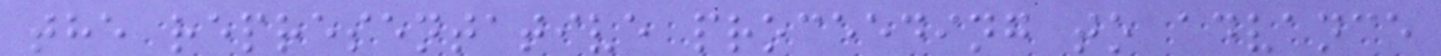the representative proceeding to advance
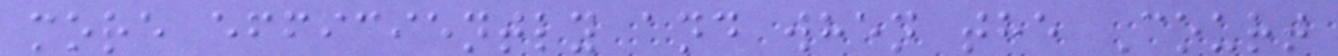more efficiently and when the Court
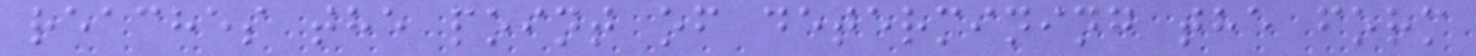reaches the point of determining the form
